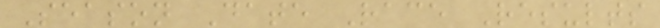Season Date Race Results
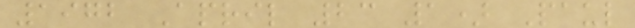1972 April 23 1) Paul
